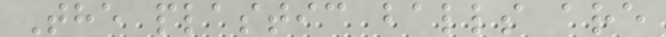The plastic balls are
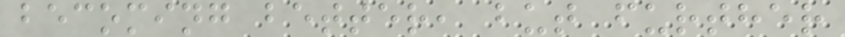becoming better, but further
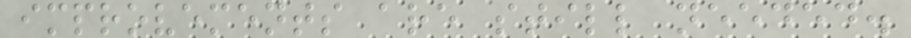improvements are still needed.
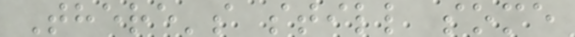There's still some
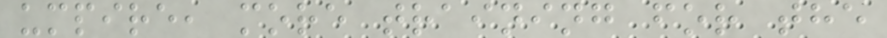umpire, more training for the
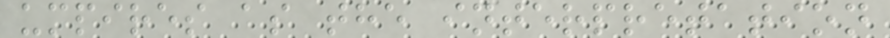umpires as the interpretation
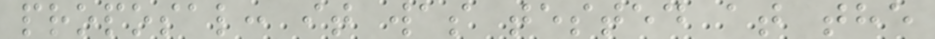proposal: it was tested at the
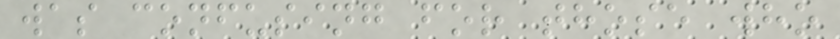was confusing for those who
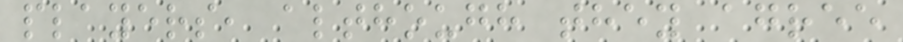players, although they agree
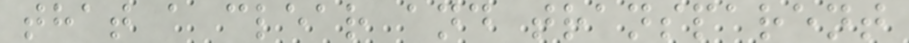that a clear and transparent
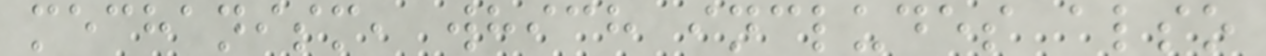mechanism, which includes also
